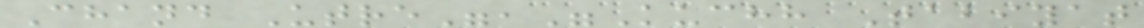Chand Utre","Kuchh Tabiyat
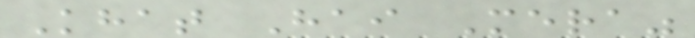Khat Hai Mera"
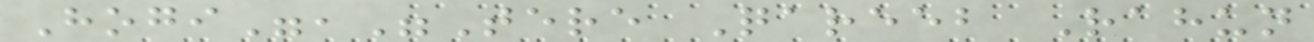Hogi","Tere Qareeb Rahun
